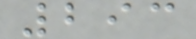293
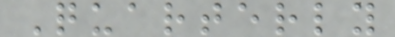Quarterly
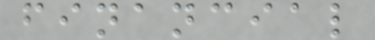financial
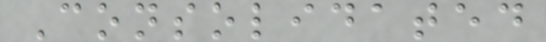Consolidated
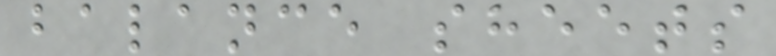balance sheets
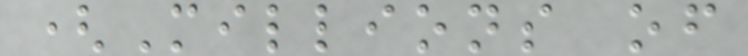(Millions of
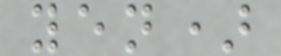yen)
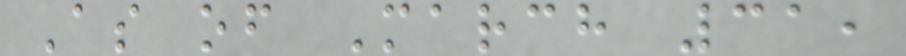As of March 31,
